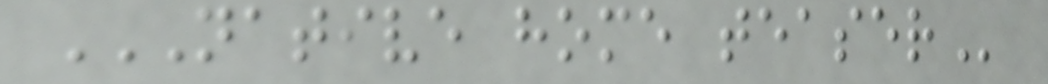NATIVE HOME TEASER
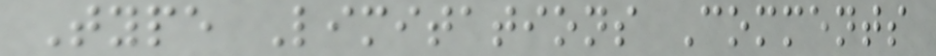Type Limitations Comments
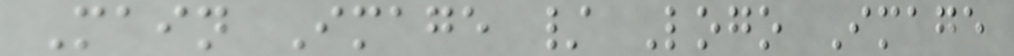Main Image / Logo Image
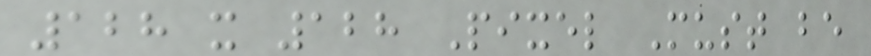128 x 128 Pixel Must be
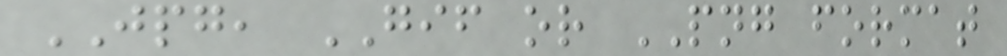JPG, GIF or PNG format
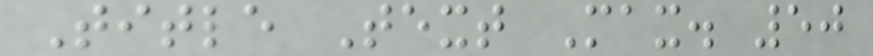Title Text Max. 50
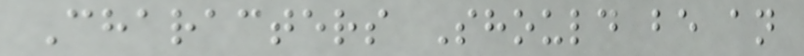Characters Should be an
